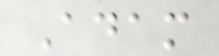Adam
